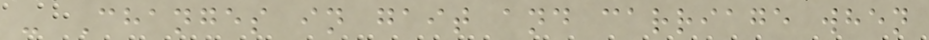- Changes in gait and carriage when
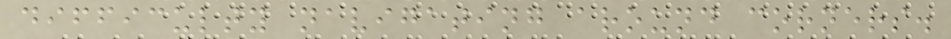difficulty navigating around corners.
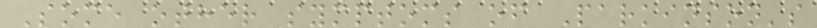Some other symptoms of Parkinson's
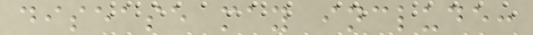disease may include:
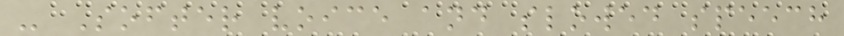- Softer voice and slowed speech
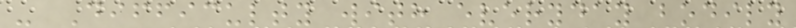- Difficulty with everyday bodily
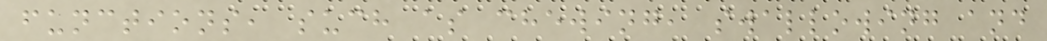functions, such as chewing, swallowing and
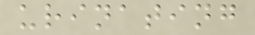urinating
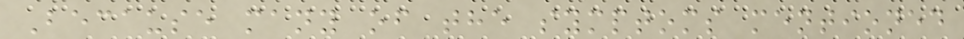Because many of the symptoms mentioned
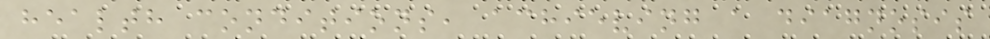health conditions, achieving a diagnosis
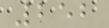252
